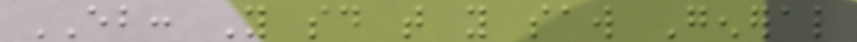EB: You said that you saw General
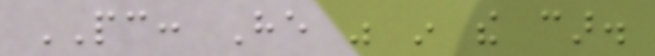PC: He was in the car.
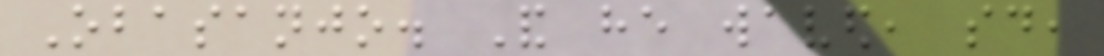Obasanjo. And he waved, said,
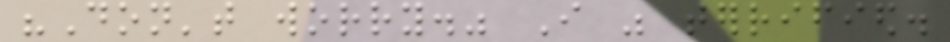"Don't worry." I was terrified.
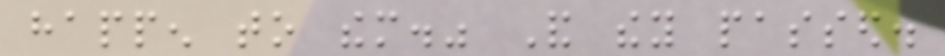happen to them." And they passed.
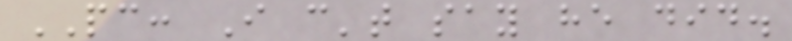PC: I can't say he did.
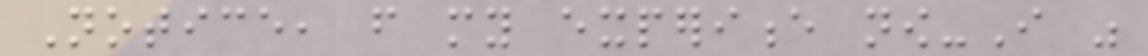Notice, from my experience now-I was
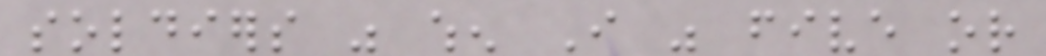soldiers was when I was five or
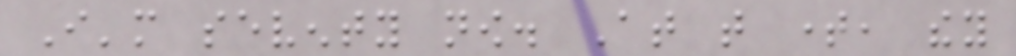I'm seventy now. At that time, they
